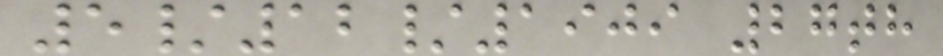5/12/1909 27th
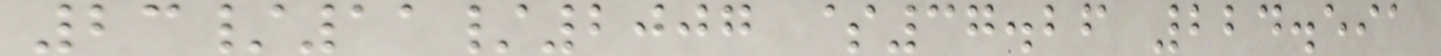23/11/2007 $37.26 224.591
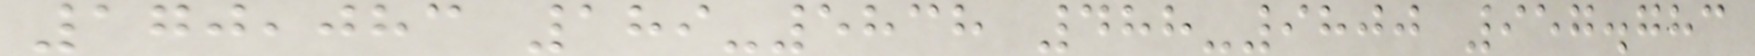170,083 189-5838 488-9800 957.783
